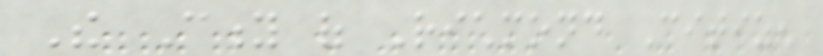The City of Richmond Citizen
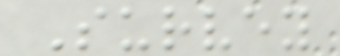Survey
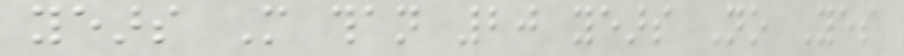years More than 20 years No Yes
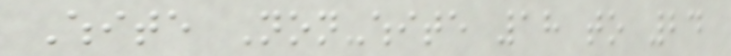White Non-white 18 to 24
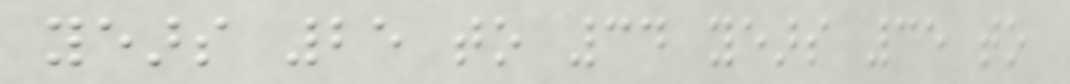years 25 to 34 years 35 to
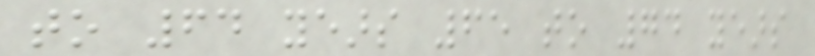to 64 years 65 to 74 years
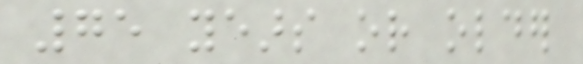75 years or older
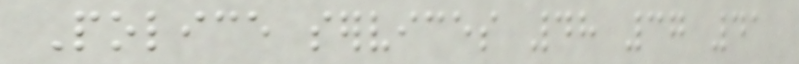Police services 48 37 41
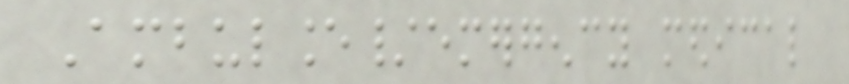Ambulance/emergency medical
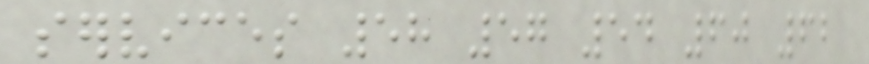services 58 57 54 60 62
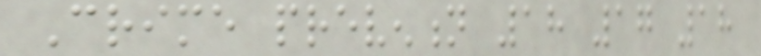Crime prevention 18 17 18
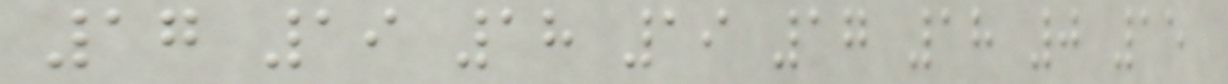17 19 18 19 17 18 0 15
